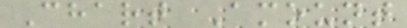Chart Amount
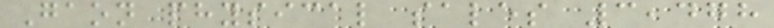Gaon physical sales 3,478
